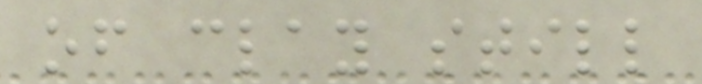of clay still
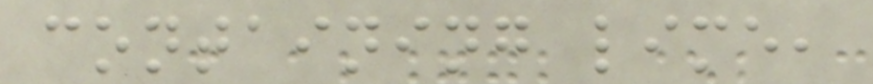containing lime,
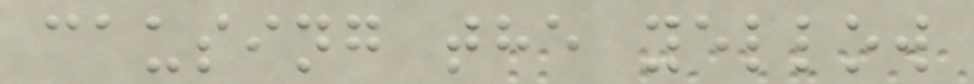causing the yellow
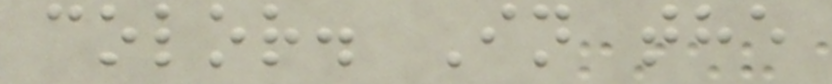color. In the
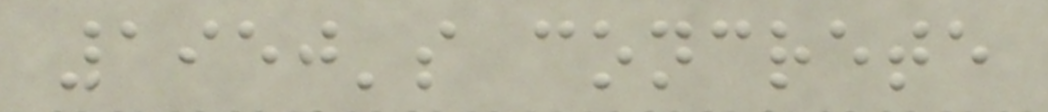1950's concrete
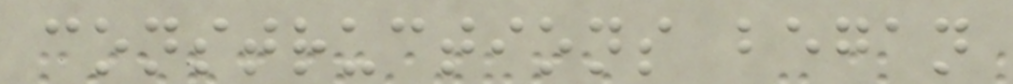constructions began
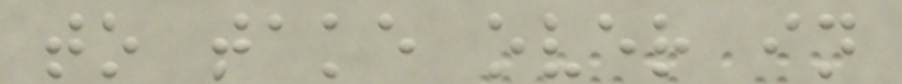to take over in
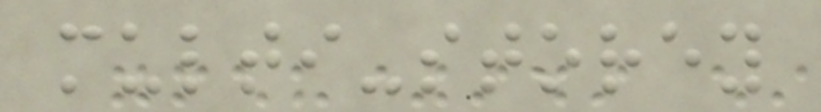multi-storey
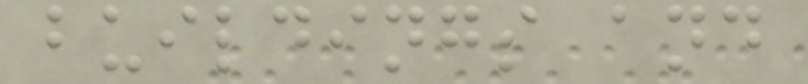buildings and
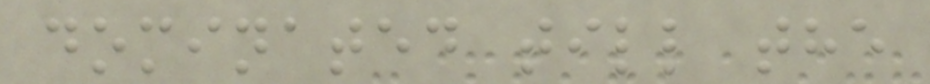dominated till the
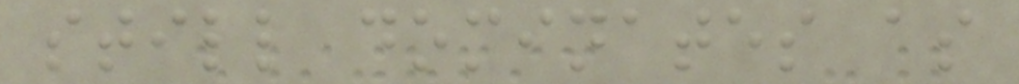still dominates as
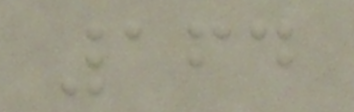164
